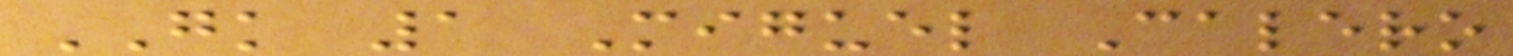GK 1 Miguel Calero
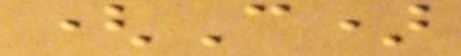(C)
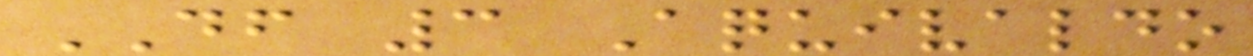DF 3 Aquivaldo
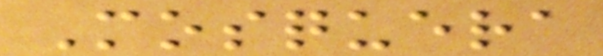Mosquera
